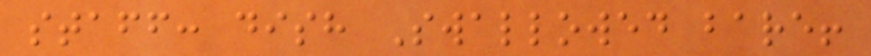staff: dish Swallowed bare!
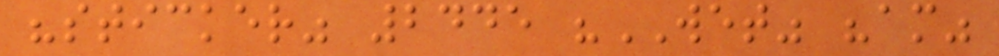"sticker" 2445 "WET" "am"
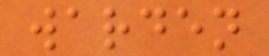warden
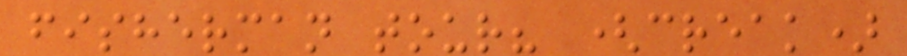fisherman tour? (creak)
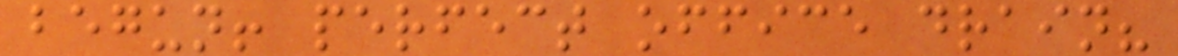begun! perfect office drain?
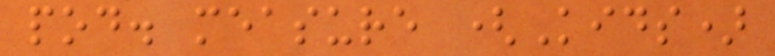pod. measure (Kids)
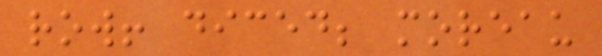row! diced; moreau
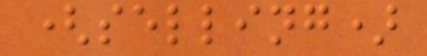(selling)
